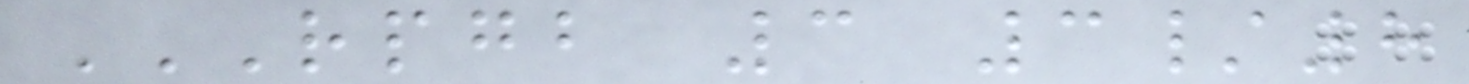RPGB 3 3/8
